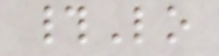#Lo
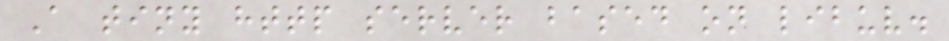A tiny http server based on libuv.
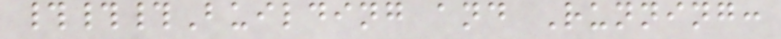###Building and Running:
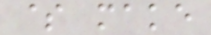$ make
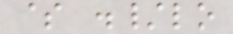$ ./lo
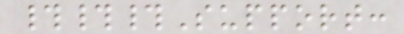###Support:
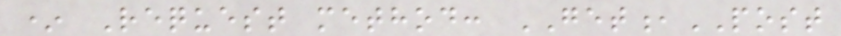* Request method: GET,POST
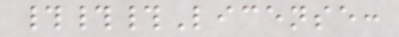###License:
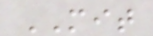MIT
